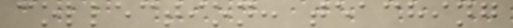collection: teaching
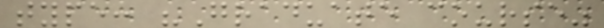type: "Graduate course"
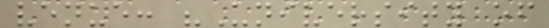venue: "University of
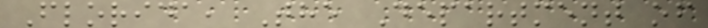Florida, The Department of
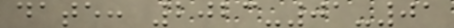date: 2023-01-01
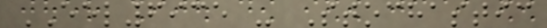EEL6935 - Stochastic
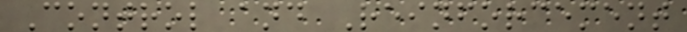Control and Reinforcement
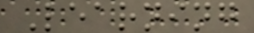Learning
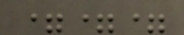===
